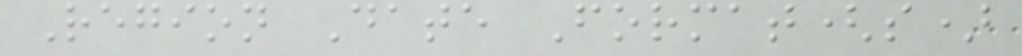Region Date Format(s)
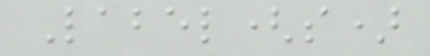Label(s)
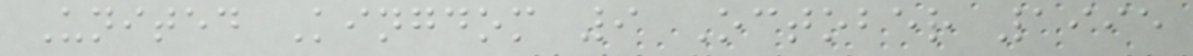United Kingdom 9 October 1995
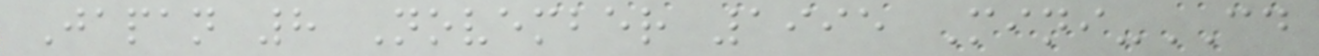Japan 8 November 1995 Mini-CD
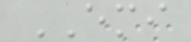EMI
